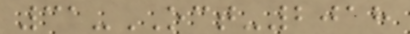31-OCT-2018
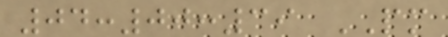04:00:39 PM
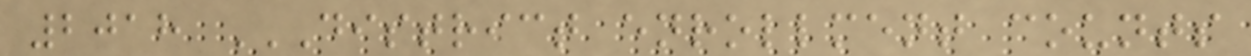2018 DISTRICT ENROLLMENT COUNTS
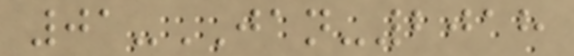01-JAN-2018
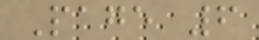Page 6
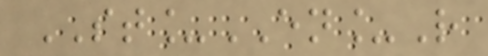ST_EN_R
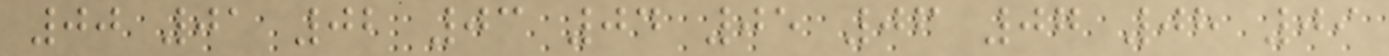00 01 02 03 04 05 06 07 08 09
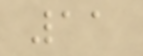11
